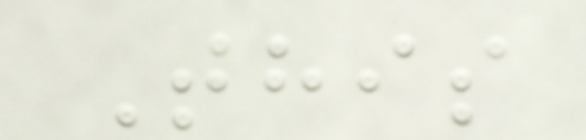This
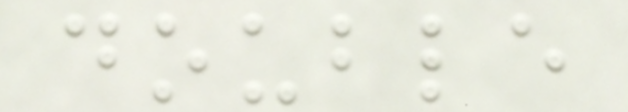double
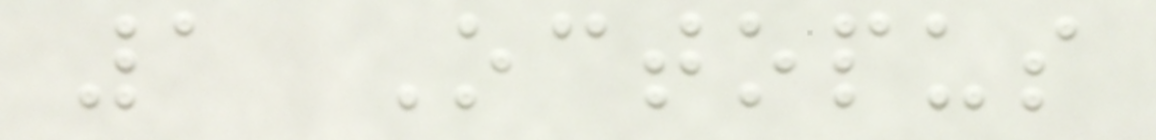1 Octopus
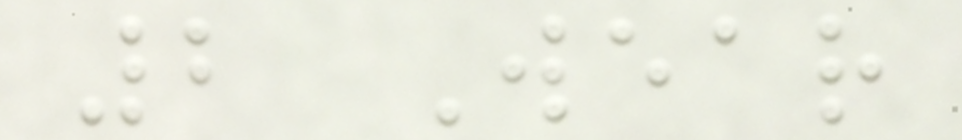2 Wear
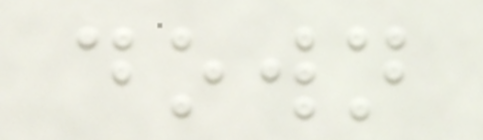down
